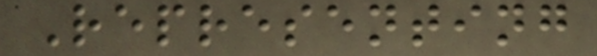Representing
